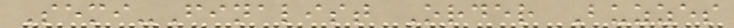Semi-Finalist Order Buzzes
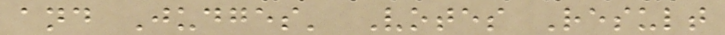and Judges' Votes Result
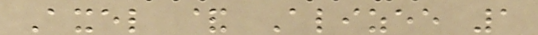Axel & Alizee 1
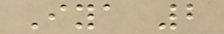Iya 2
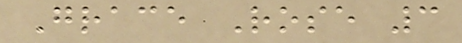Grace Rose 3
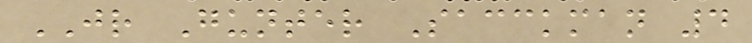JR Gunter Sacckman 4
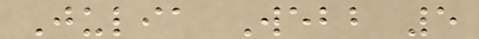Julia Webb 5
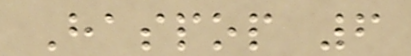Haspop 6
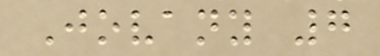Jovany 7
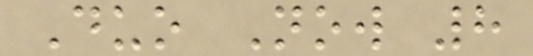Duo Now 8
